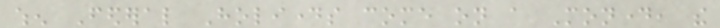when Federal Holidays come on a Monday, the
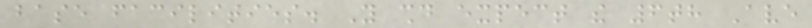base facilities. You should expect the 6th Ave
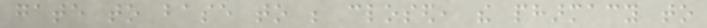gate to base to be closed, the pharmacy to
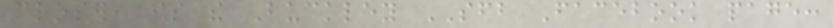closer, is the Buckley SFB Facebook page:
